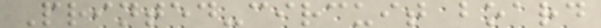Printed-circuit board
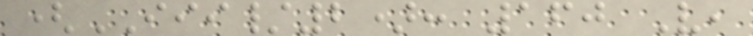(III/2): 160 V,
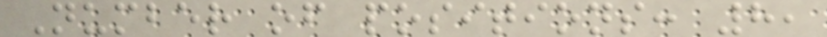Number of positions: 8,
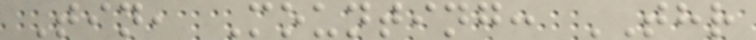Tin, Mounting: THR
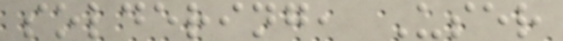soldering, User
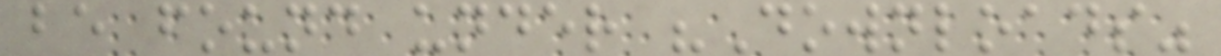be found under "Downloads"
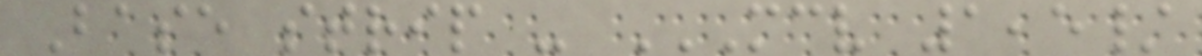Base strip - MCV 1,5/
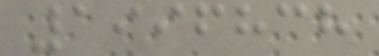1996838
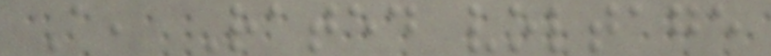A, Rated voltage
